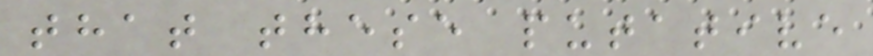that these putative
